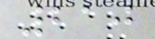210
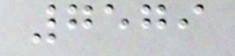7579
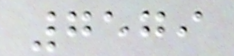7579
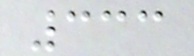333
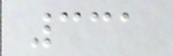331
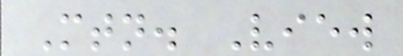Mtn. View
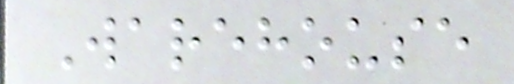Warehouse
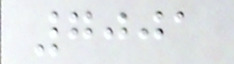7001
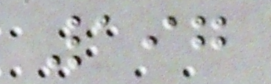197
